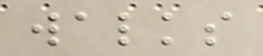walks
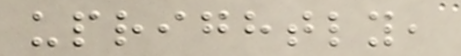uprightly,
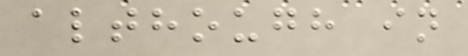although in
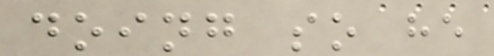doing so he
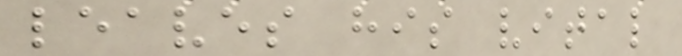leaves his vital
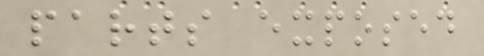parts exposed
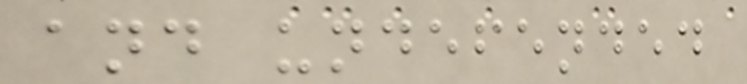and undefended
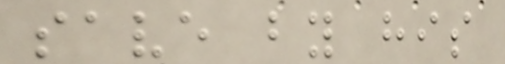save by his
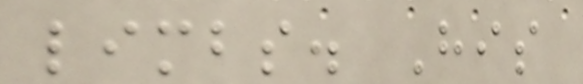limbs. His
